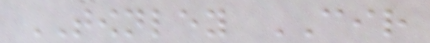TOWNLEY CIR
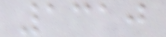1310
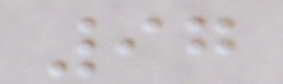97
